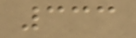333
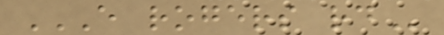E ROGERS RD
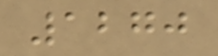1270
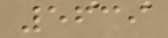5639
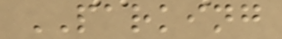PARKING
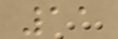11
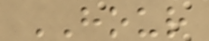HOUR
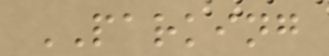PARKING
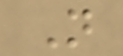N
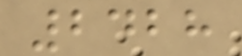2428
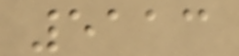5113
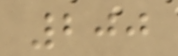200
